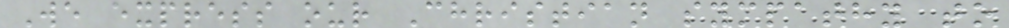We express our Christian sympathy to
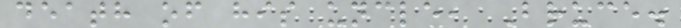death of his uncle, Bruce.
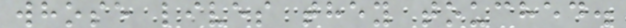whose lives they touched.
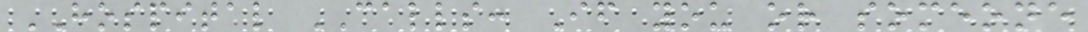HOSPITAL CALLS: If you or someone
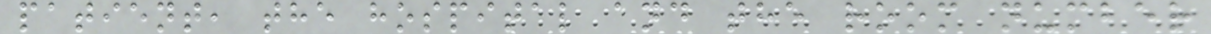patient, the hospital and the room number
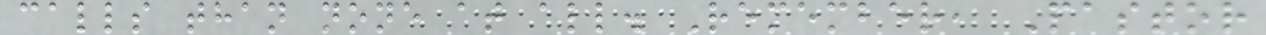calls than none at all. Remember, Pastor
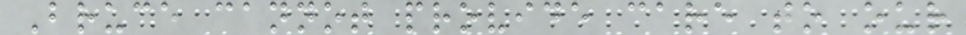Bruce cannot provide care to our
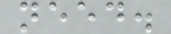need.
